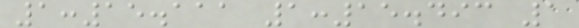1:15.111 1:15.493 1
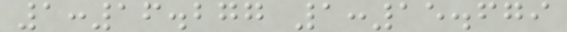1:16.277 1:15.679
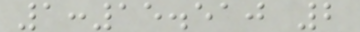1:15.510 2
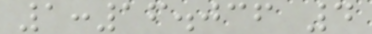1:16.036 4
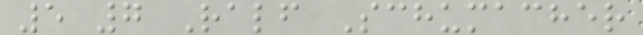5 7 Ralf Schumacher
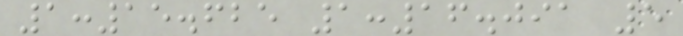1:15.625 1:16.091 5
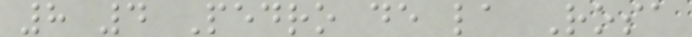8 4 Pedro de la Rosa
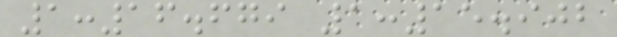1:16.679 1:15.902
